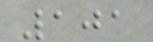101
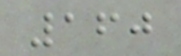160
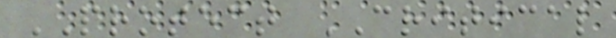PROTECT CRITICAL
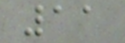11
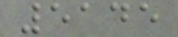5145
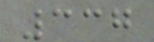337
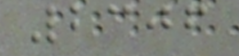2306
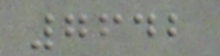7642
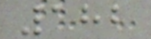182
